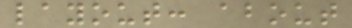layout: about
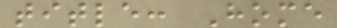title: Home
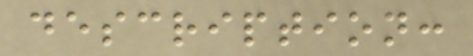description:
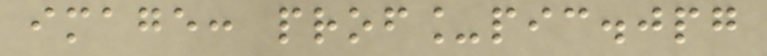image: prof_pic.jpg
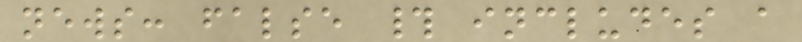news: false # includes a
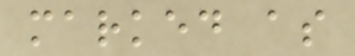marked as
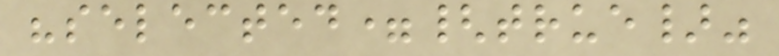"selected={true}"
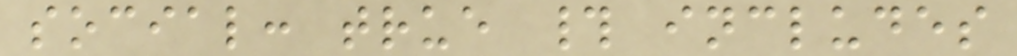social: true # includes
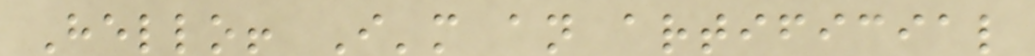Hello! I'm an artificial
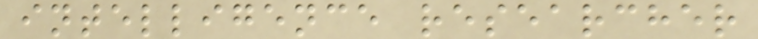intelligence researcher
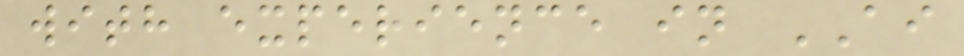with experience in AI
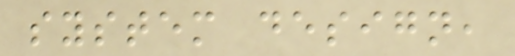system design,
